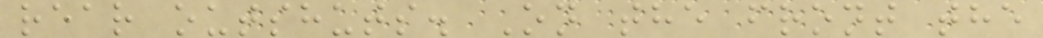rear outshuts. On the front the
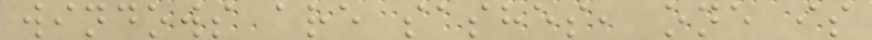windows are sashes, one is
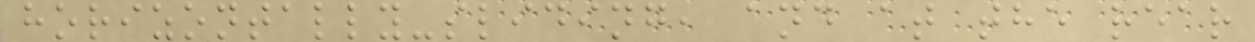horizontally-sliding, and at the rear
